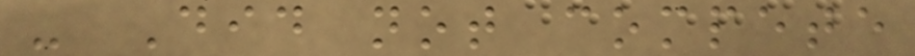- Did not compete
